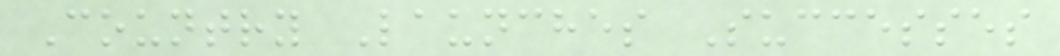Country Launches Successes
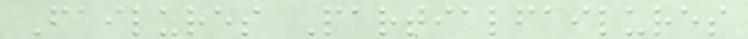Failures Partialfailures
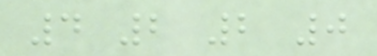4 2 2 0
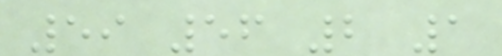59 56 2 1
